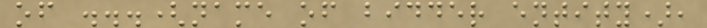of ...(name of bidder entity),
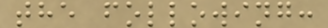the following:
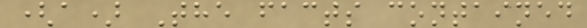(a) The facts contained
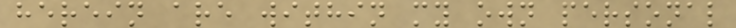herein are within my own personal
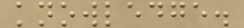knowledge.
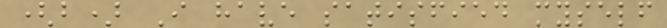(b) I have satisfied myself
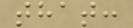that:
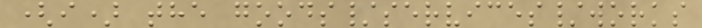(i) the goods/services/works
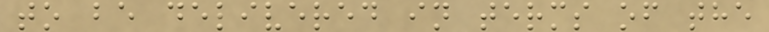to be delivered in terms of the
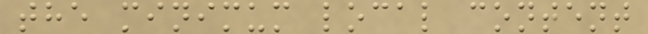the minimum local content
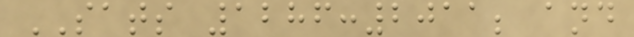SATS 1286:2011; and
